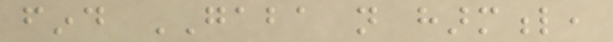find GABA not harmful,
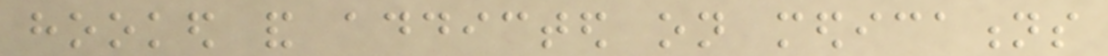hooked and addicted on medications
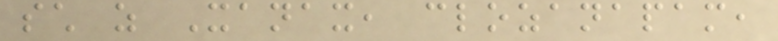such as Xanax, clozanapam,
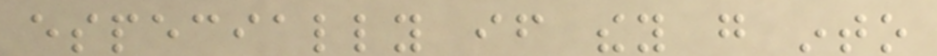especially if they go into
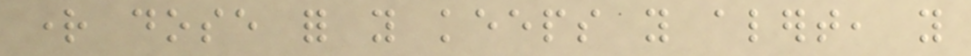right dose for you keeps you alert, you
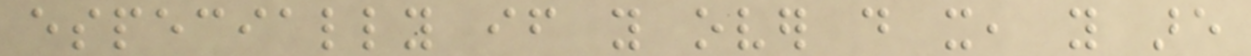especially if you over do it, you are
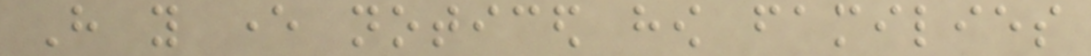Have you ever noticed how families
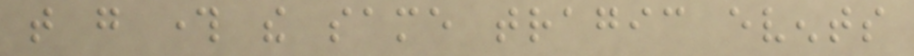that go through the same tragic events
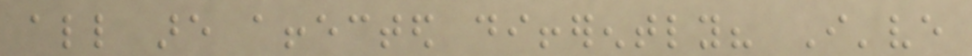all are affected differently? I've
